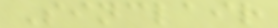Sinclair
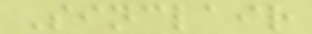Sinclair
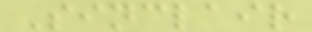Sinclair
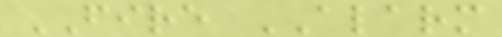FIRE ALARM
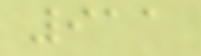911
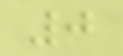0
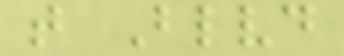t Blvd
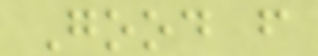Good f
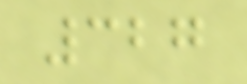327
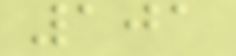101
